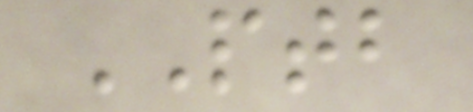PTB
